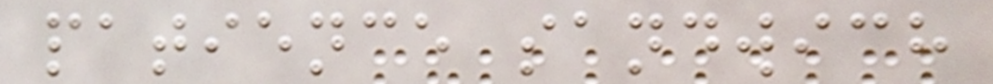patience sandwich
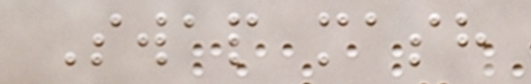Swap mash
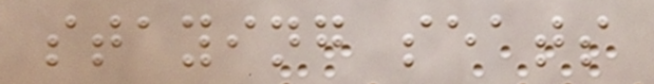staying seats
